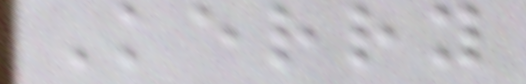Kerry
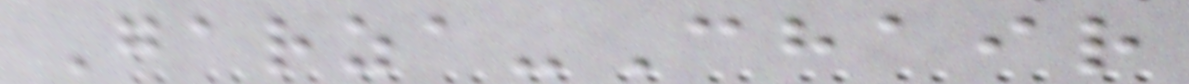Garza-Chair
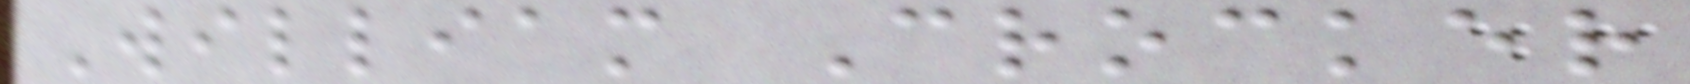William Crocker
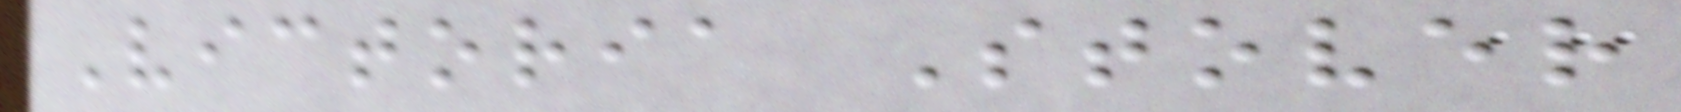Victoria Stover
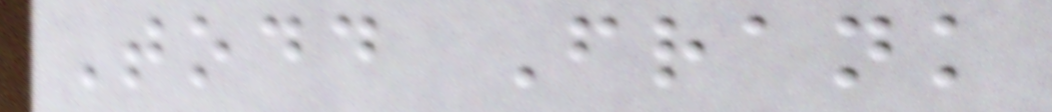Todd Frank
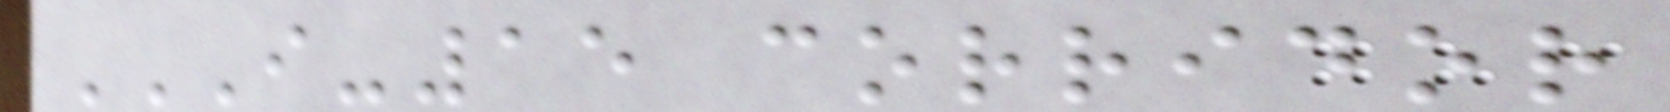I-15 CORRIDOR
